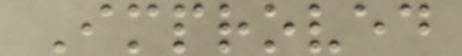Improved
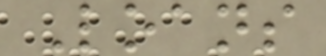Loans
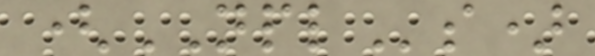(NPLs)
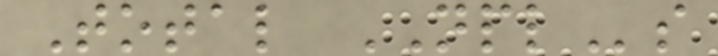Total NPLs
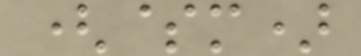($m)
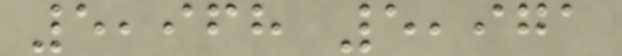5,968 5,971
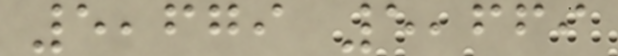5,679 5,669
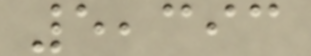5,393
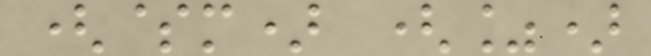($m) (%)
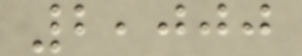2,000
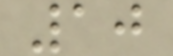10
